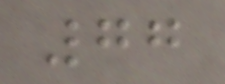77
